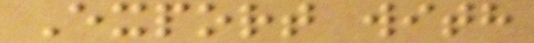Export with
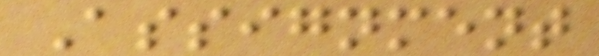Assignment
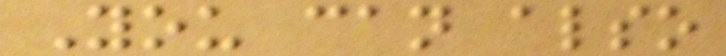You can also
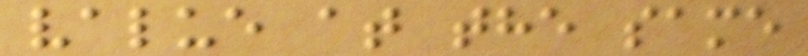value at the same
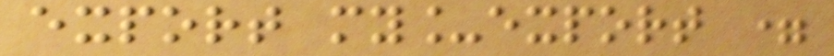export my_export =
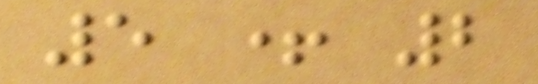5 + 2
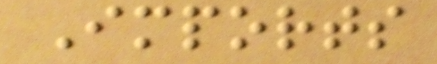Imports
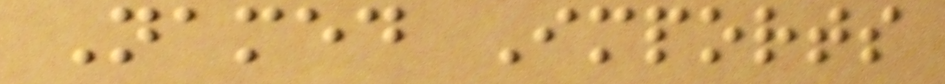Named Imports
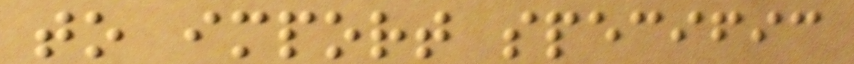to import specific
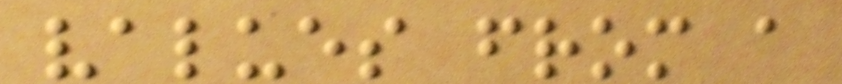values from a
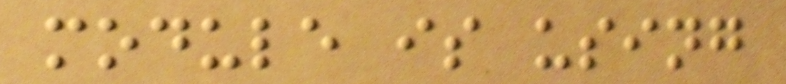module is using
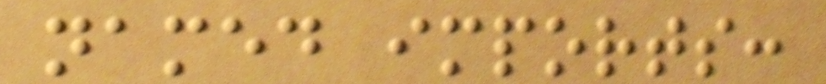named imports:
